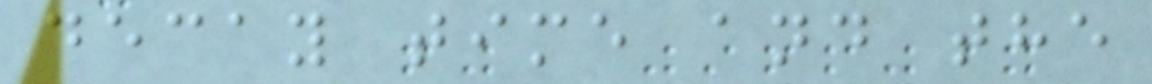decay time and the
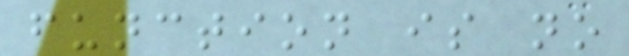function is no
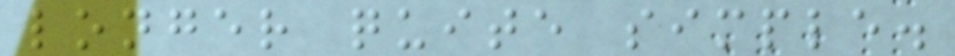longer quite simple.
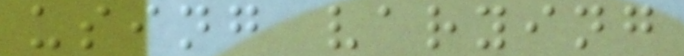using varying
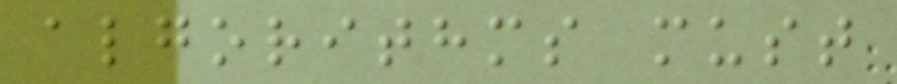algorithms must
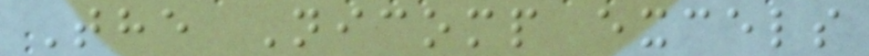The Nicomp excels
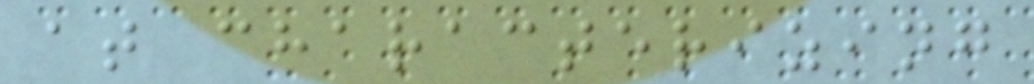at characterizing
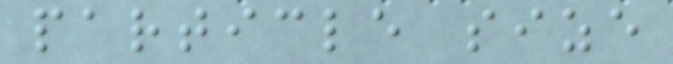particle size
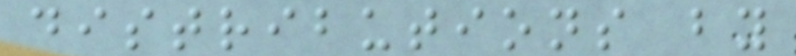distributions by
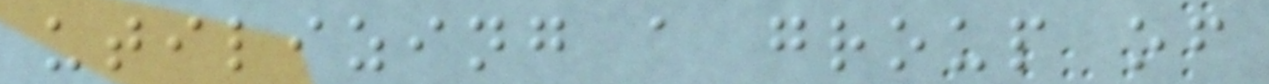utilizing a group of
